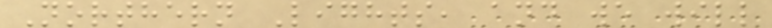Northern Lights, and we will
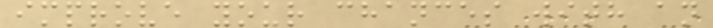improve your chances with an
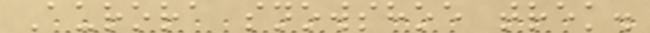Aurora snowshoe trek.
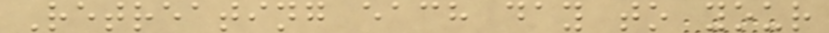Retreating each day to your
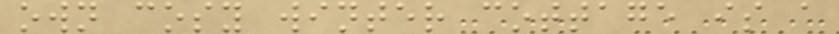own cosy winter cottage is a
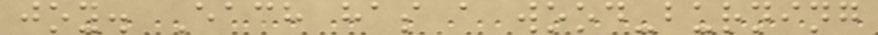joy. Each has a wood-burning
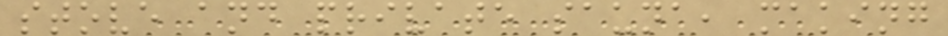stove and private sauna, making
